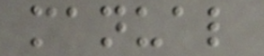manual
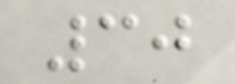30
